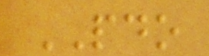PDO
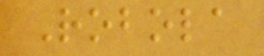Robola
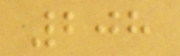208
